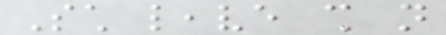Such leave shall not
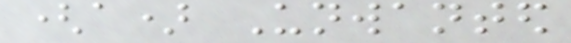(a) Unwanted
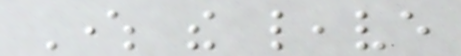Where the leave
